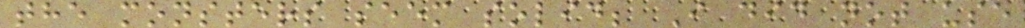the monsters seem solid; I did not use
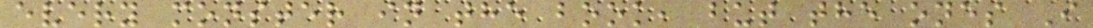every monster in the book, but the ones I
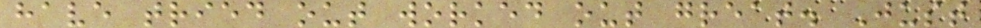have tried out worked out great. Just
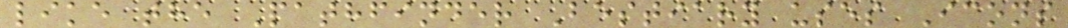like the Pathfinder Bestiary uses Icons
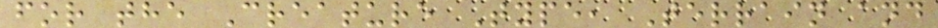for the Creature Type, Terrain and
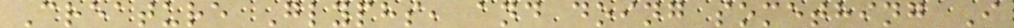Creature Glyphs, and doing something I
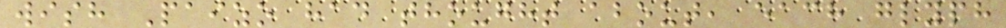wish Paizo had thought about, each glyph
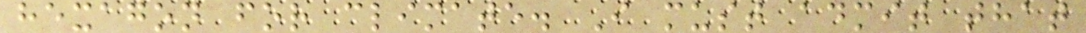hexagon for climate. I must admit that
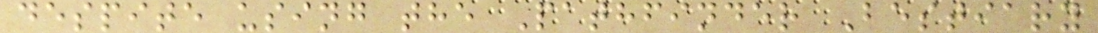despite using the Pathfinder Bestiary
